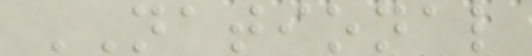NATIONAL
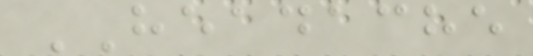HEADACHE
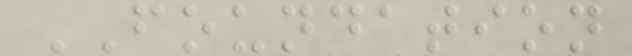FOUNDATION
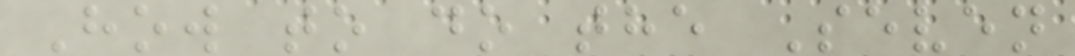How to do the Seven
